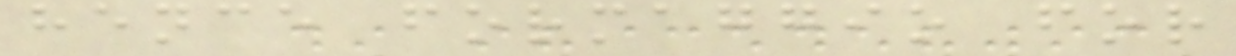hence formaggio for
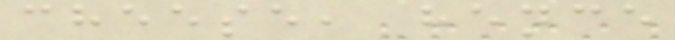cheese, hence
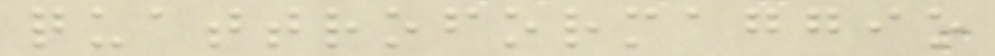quattroformaggio
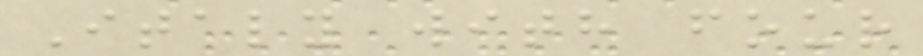Italy with four
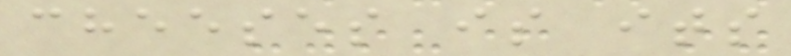cheeses is its
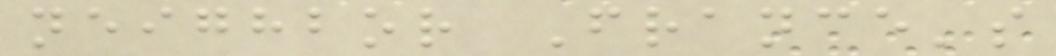neighbor France's
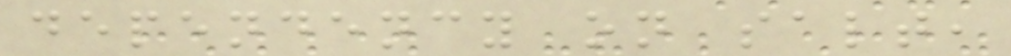dependency on salt,
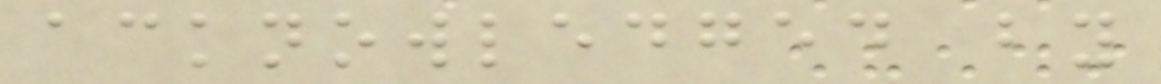acknowledged by
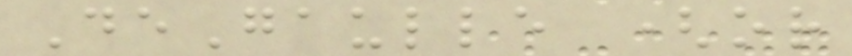DeGaulle (or
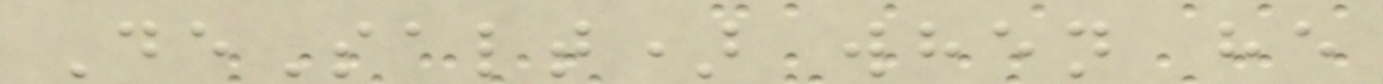DeSalt) when he
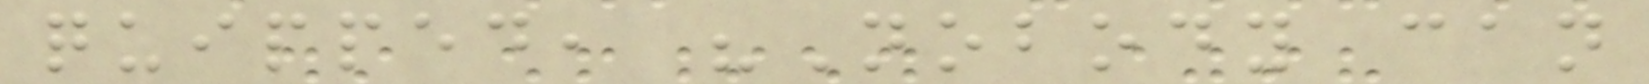quipped, "Nobody can
